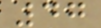47
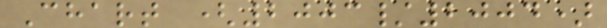Chart (2003/2004)
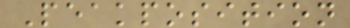Peakposition
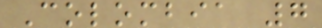Colombia 7
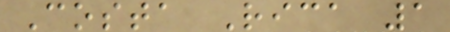Costa Rica 1
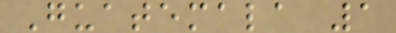Guatemala 1
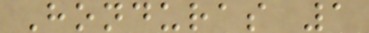Honduras 1
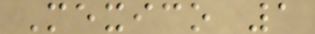Mexico 1
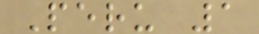Peru 1
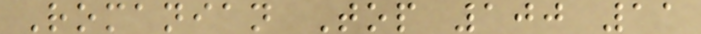Romanian Top 100 11
